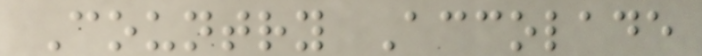Country Accolade
